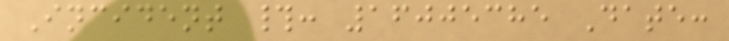Incident #: 16005385 Date:
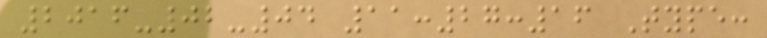2016-02-04 11:27:16 Type:
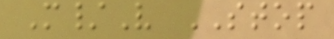M/V STOP
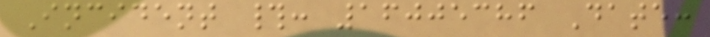Incident #: 16005386 Date:
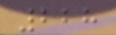228
